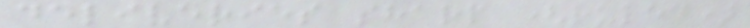deliveries sharp (ruled)
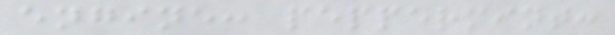engine: peppermint:
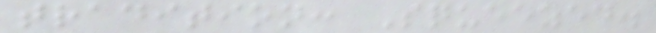tradition: Squeezed.
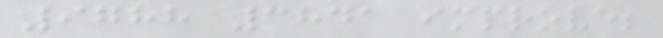9788 3841 improve;
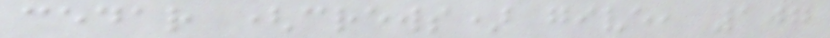cedar (crews) give, 107
